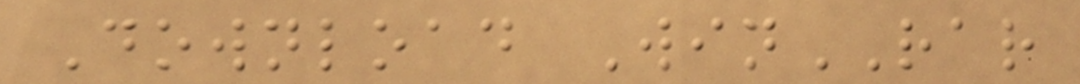Download WinRAR
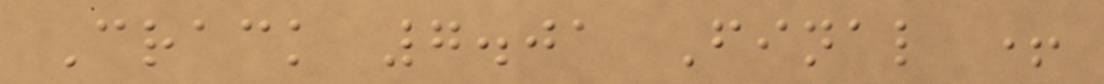Crack 7.01 Final +
